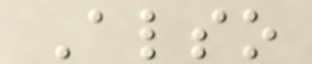Also
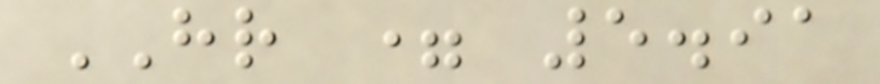HR = 5.91
